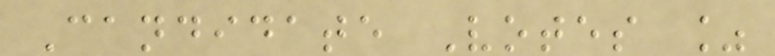Candidate Votes %
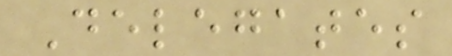Delegates
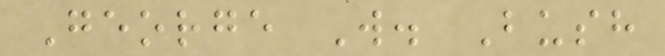George W. Bush
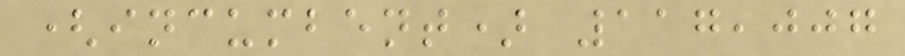(incumbent) 117,007
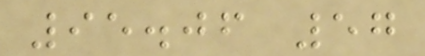95.06 57
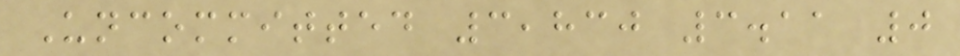Uncommitted 3,830 3.11 0
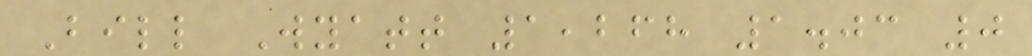Bill Wyatt 1,268 1.03 0
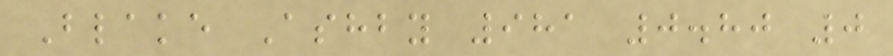Blake Ashby 981 0.80 0
